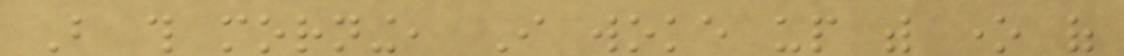But this morning, I woke up with one of
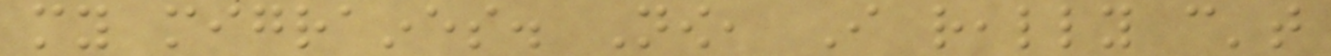my migraines. Now, I really can't
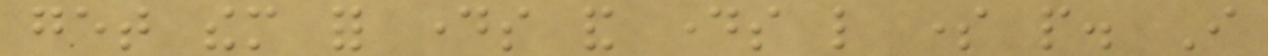get them for days and days like some people. I
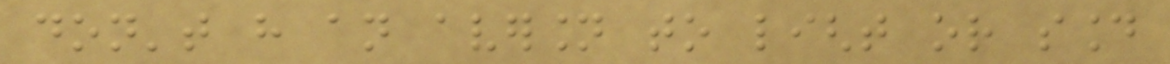don't have an aversion to light or sound
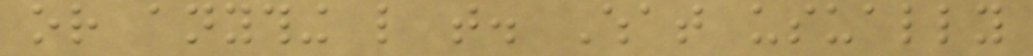or anything like that. What usually
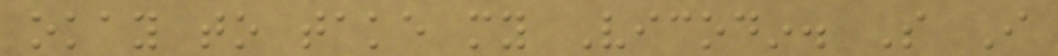okay to take my Vicodin. So I
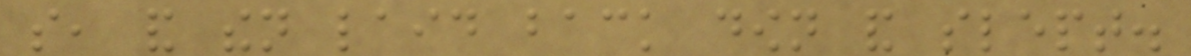so, and then laid back down and slept.
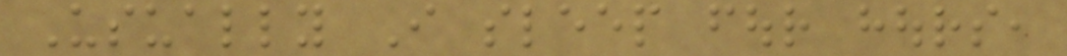Usually I sleep four hours,
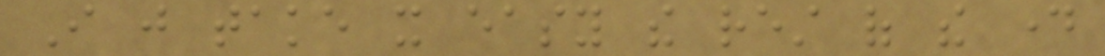I just take it easy the rest of the day
